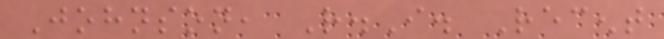Johnson, R.I. Recent
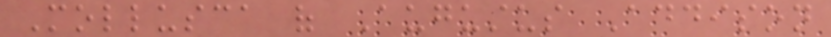Mollusca of Augustus Addison
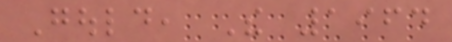Gould, The 1964
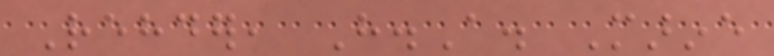Rehder, H.A. Marine
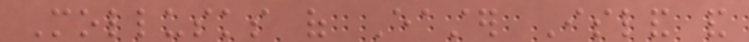Mollusks of Easter Island and
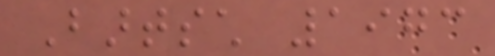Bartsch 1973
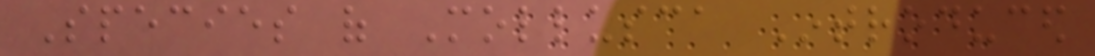Species of Mollusca Introduced
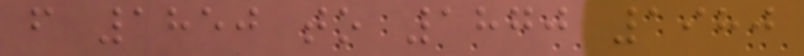from 1850 to 1870 1980
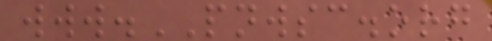www.PNWSC.org
